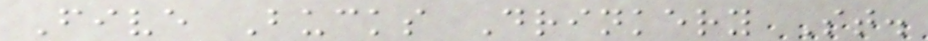Five Bucks Drinkery St.
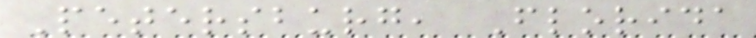Petersburg, Florida
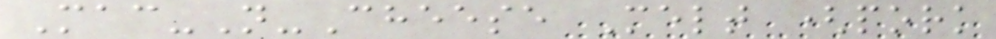Mac-N-Cheese Melt (pork
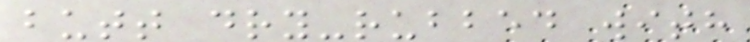butt dry-rubbed with
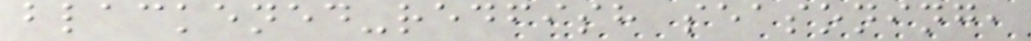blackened-redfish seasoning,
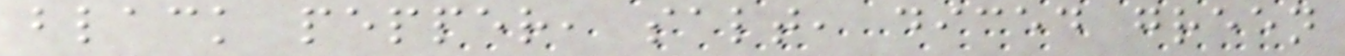black pepper, salt, diced green
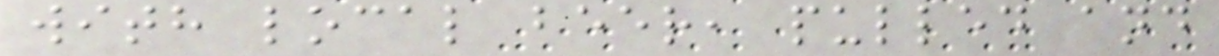with local beer, pulled and
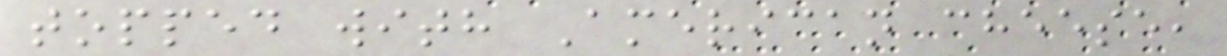topped with American cheese,
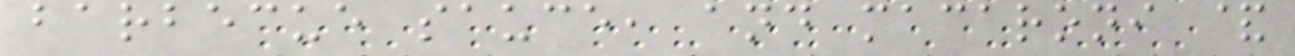barbecue sauce, and macaroni &
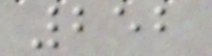252
